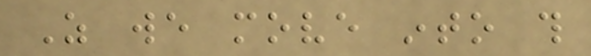As we move into this
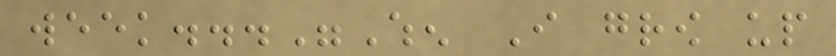week..."When I grow up
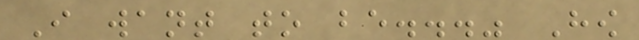I want to be..." How
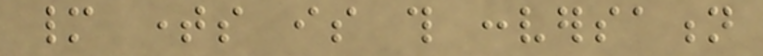many times is this conversation
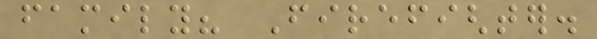family? Firefighter.
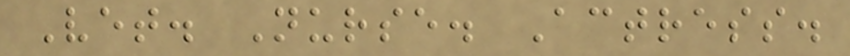Vet. Nurse. Actress.
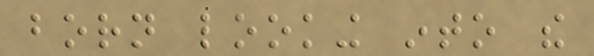born looking into the
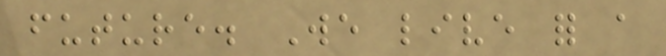future. We live for a
